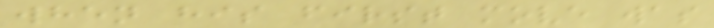when his first move was
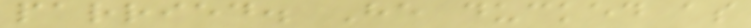parried. He ducked as
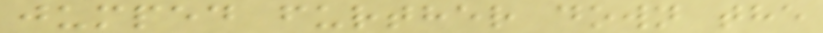jumped further down the
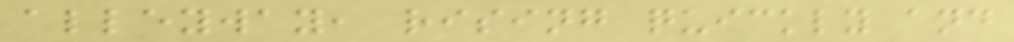alleyway, rising quickly and
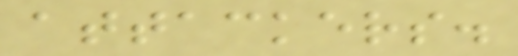attackers.
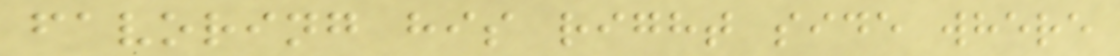favoring his right side where
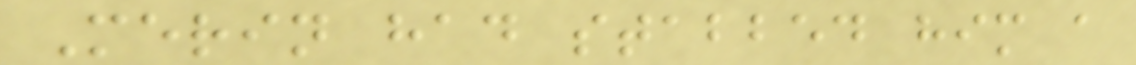Merin had stabbed him a
